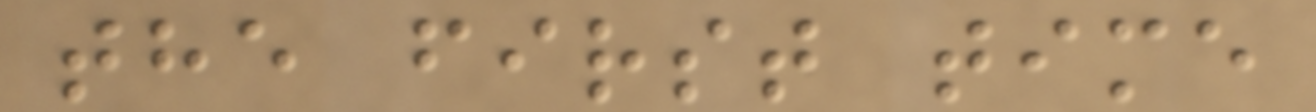the first time
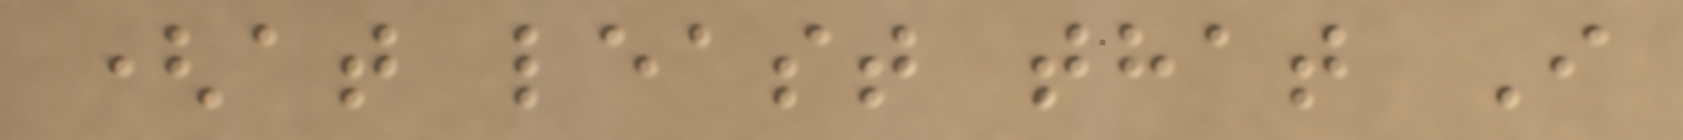(at least that I
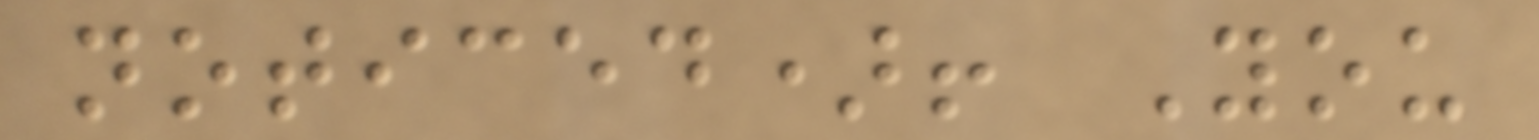noticed)! You
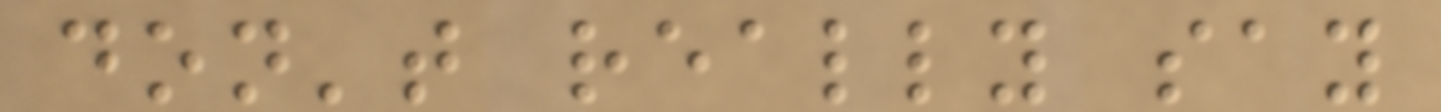don't really say
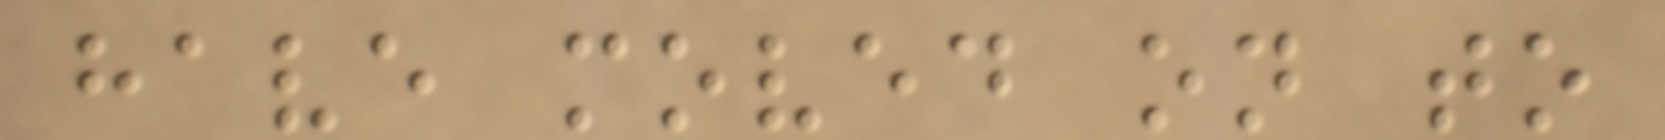have moved on to
